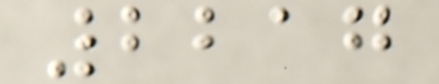2217
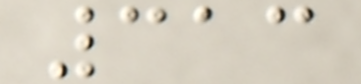313
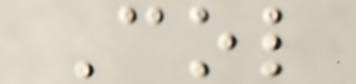Col
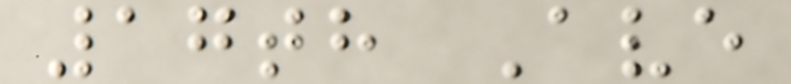17th Ave
